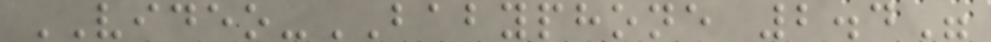VIDEO-BABYPHONE 2.4"
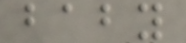baby
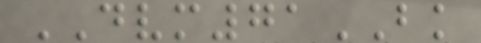DVM71BK
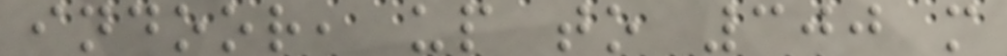indoor, up to 300 m
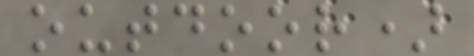outdoor)
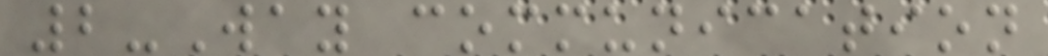2-Way communication
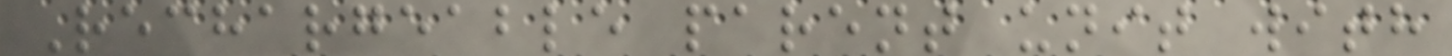Rechargeable parent unit with
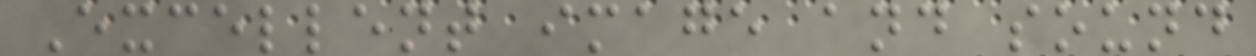Excellent image and sound
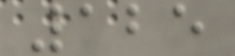125
